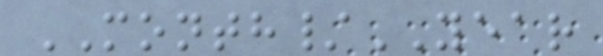MONTH/YEAR
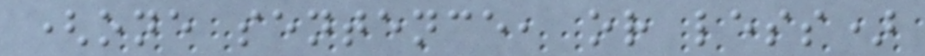(one sentence, or less)
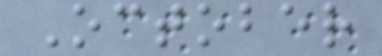October
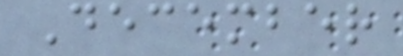December
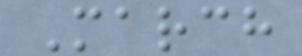March
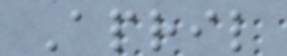April
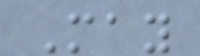May
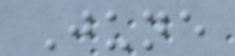June
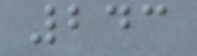243
